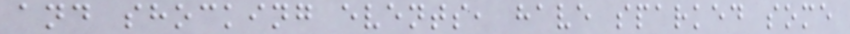and shocking events, have sparked some
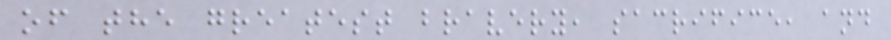of the greatest bravery, sacrifice, and
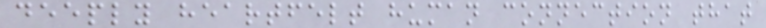deeply heartfelt human connection that
